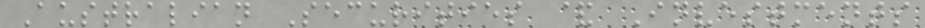Australian Securities & Investments
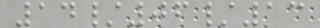14/06/13
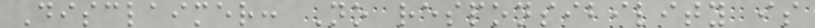Disclaimer: No responsibility is
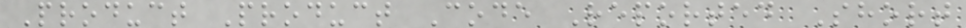Product Product Code Reported Short
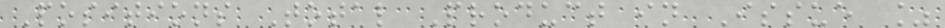Positions Total Product in Issue %
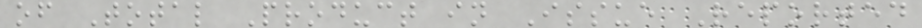of Total Product in Issue Reported
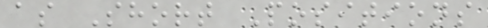as Short Positions
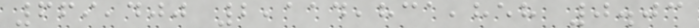669,400 2,114,831,858 0.03
